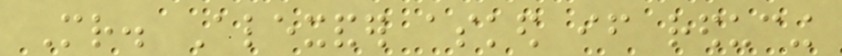Mr. Alexander asked if reducing
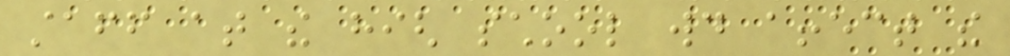staff at the high school would affect the
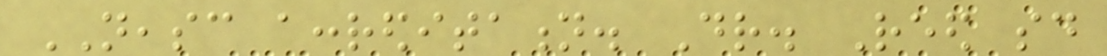NEASC accreditation. Dr. Reed said
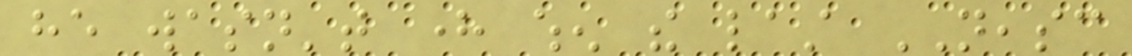he wasn't here when the last NEASC
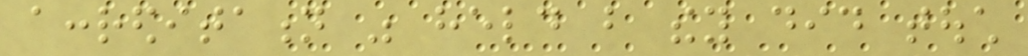accreditation was held but they did touch
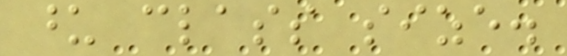upon class size.
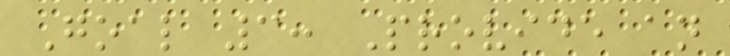Goal 3: Provide an
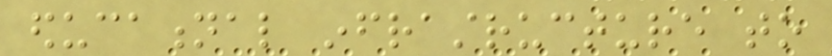educational infrastructure to
